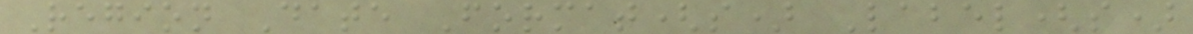Region Date Format(s) Label(s)
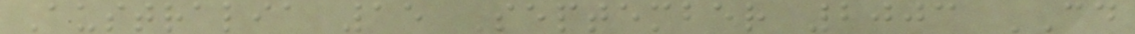Australia 15 September 2003 CD
